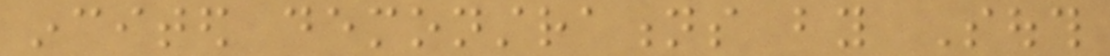incited demonstrations by South
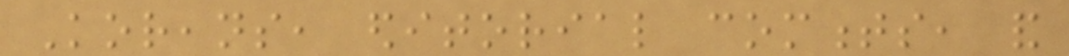Koreans, editorial comments, and
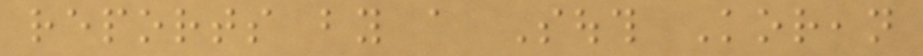reports by a South Korean
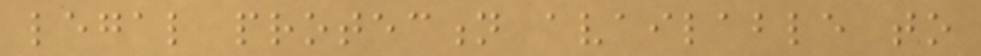legal protection available to
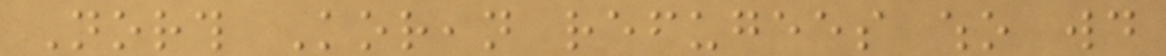North Korean refugees who would
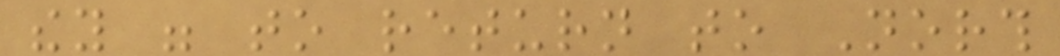they were to return to North
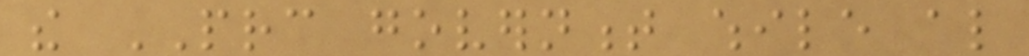the PRC government while also
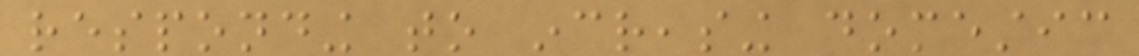responding to increasing domestic
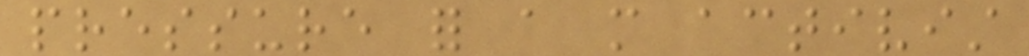pressure for a more activist
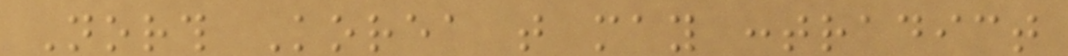North Korea that may contradict
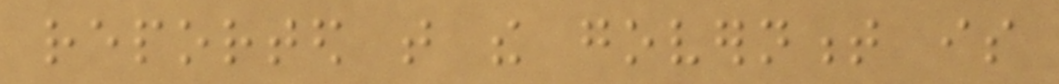reported that the government is
